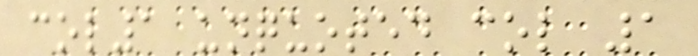col1 unquoted col 1
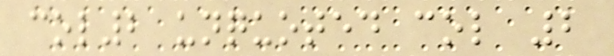col2 unquoted col 2
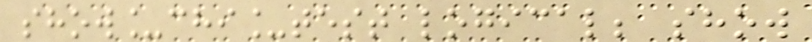show_chi_test logical; show
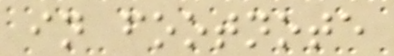in footnote
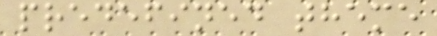predefined theme
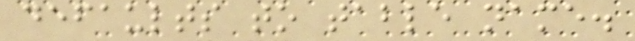defaults to table name.
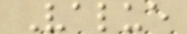Value
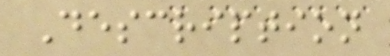Description
